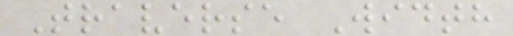Traverse Width
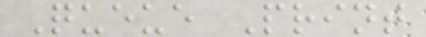Queue Print
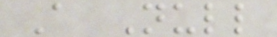A Null
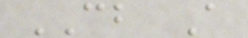CB A
